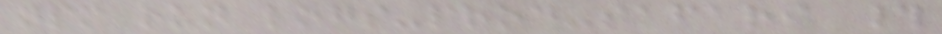npm run logs-prod-safari #
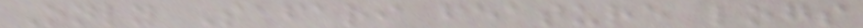Only Safari feature logs
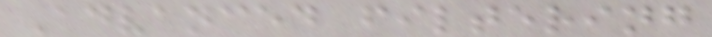Advanced filtering
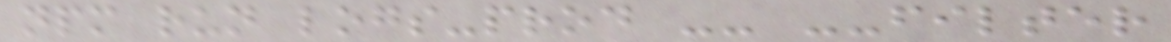npm run logs-prod -- --filter
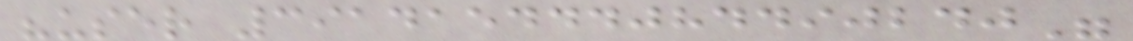"user 391415444084490240"
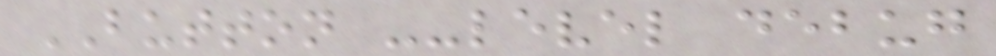BUTTON --level debug
